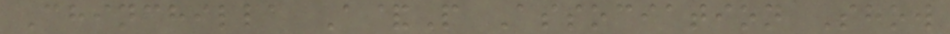Chinchilla A&P Association Show
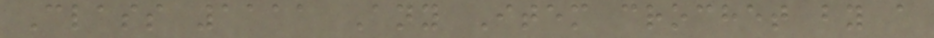Class 1111 Any Item crochet by a
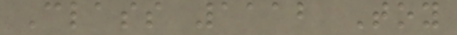Class 1112 Toy
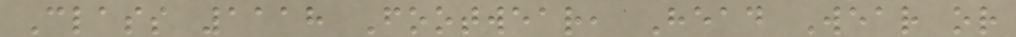Class 1118 Footwear, Head Wear or
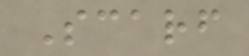Scarf
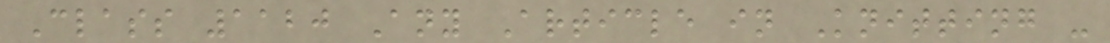Class 1120 Any Article in Knitting -
